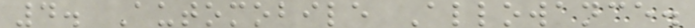4. Automobile Allowance.
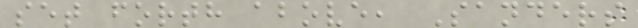set forth above, Sanders
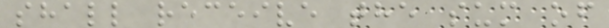shall receive the sum of
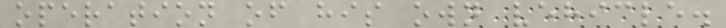operation of his own vehicle.
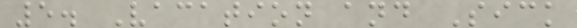5. Vacation and Sick
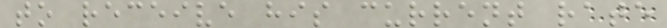to receive his current rate
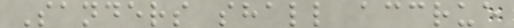Sanders shall accrue
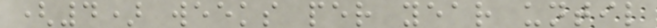(4) weeks per year until
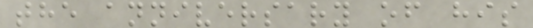the anniversary of his
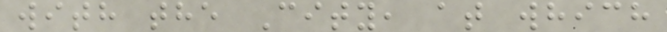with the City, at which
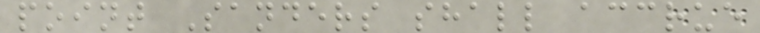point Sanders shall accrue
